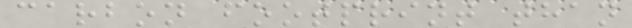carbon footprint than
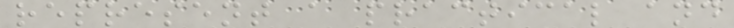represent a practical and
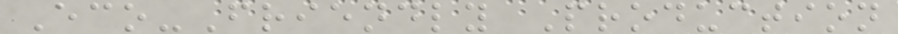Eco-Friendly Production
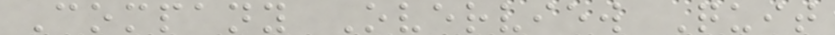Company Overview Quit
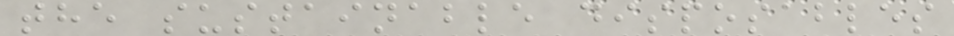the sustainable disposables
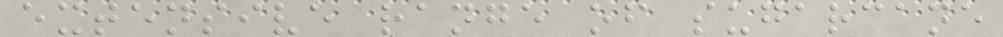extensive range of sugarcane
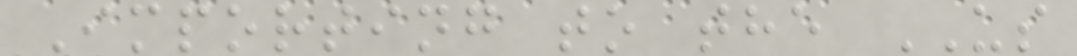Importing to the US
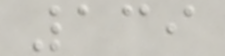139
